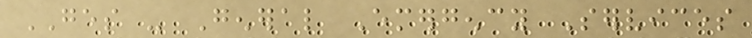GES - General Emergency Services
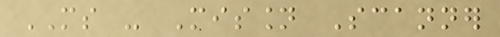MS - Mission Scanner
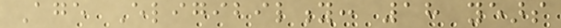Age Eligibility: 18 years
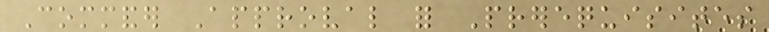Commander Approval for Prerequisites
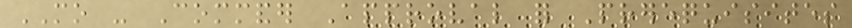MO - Commander Approval for Prerequisites
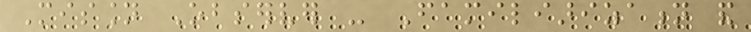Mission Observer - Familiarization and
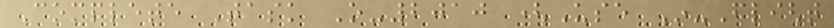Complete Task O-2010 (Use In-Flight
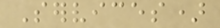Services)
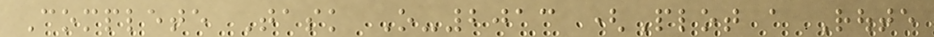Complete Task O-2013 (Plot a Route
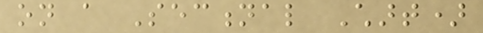on a Sectional Chart)
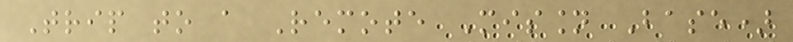Trip to a Remote Mission Base)
